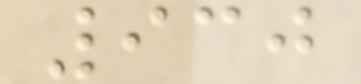930
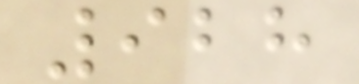928
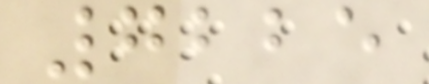7225
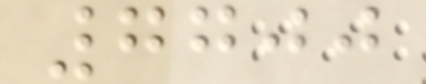7700
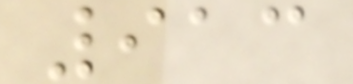913
